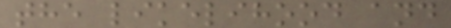the likelihood and
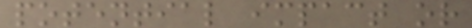potential impact or
